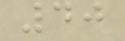40
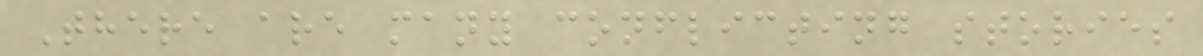There are many conflicting stories
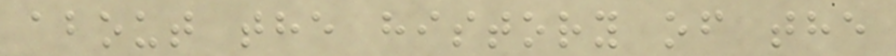about the history of the
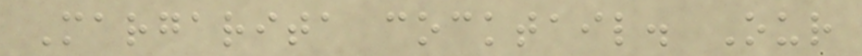Margarita cocktail. Our
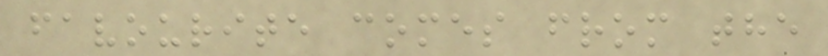favourite comes from the
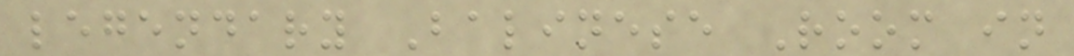legendary Balinese Room in
